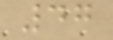47
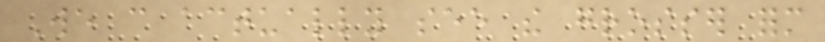We can actually see the grosser form
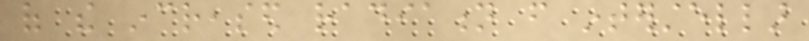of the increased radiation from interstellar
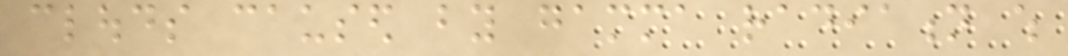clouds caused by gamma radiation which
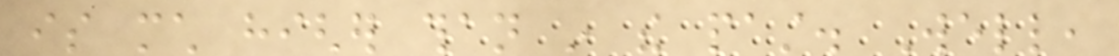is much higher than in the past. Well,
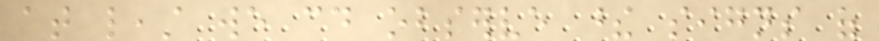at least we could observe these signs of
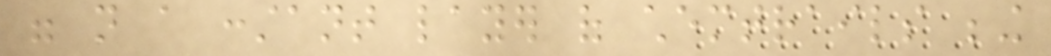were not a constant layer of chemtrails being
